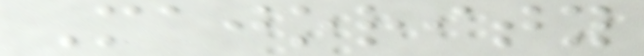Majority
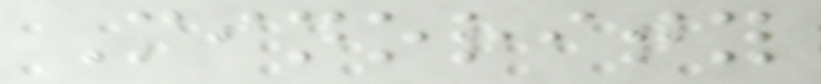Minority
